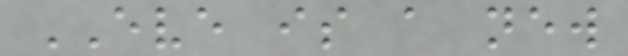EVE is a new
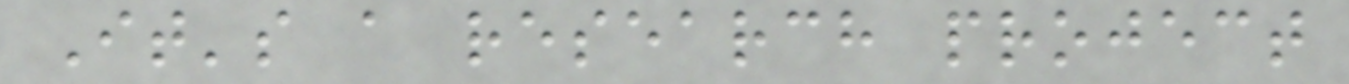It's a research project
